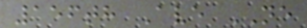156th Ave NE
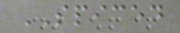SPICED
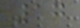17
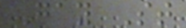Gay St
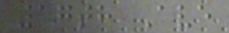17th Ave
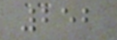252
